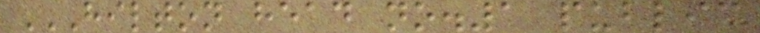HILTON HEAD NO.1 PUBLIC
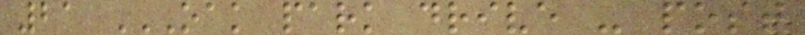21 OAK PARK DRIVE - POST
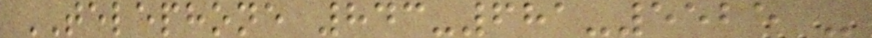TELEPHONE 843-681-5525 -
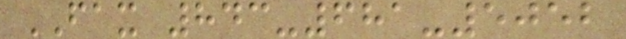FAX 843-681-5052
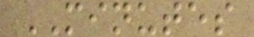MINUTES
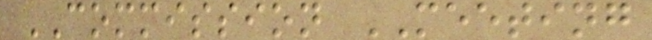COMMISSION MEETING
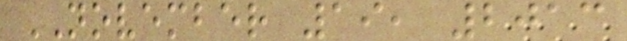NOVEMBER 19, 2013
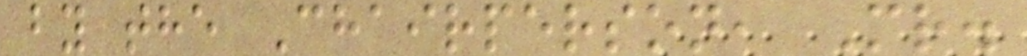by the Chairperson, Mr.
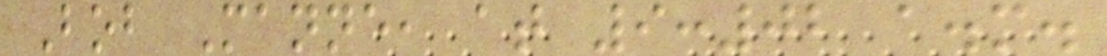Bob Manne, at 9:02 a.m.
